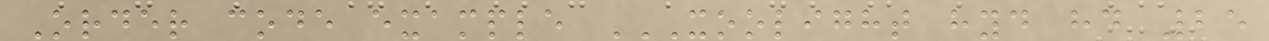Order code example XOOLIGHT HYD HD 25
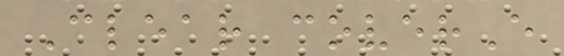Clear coverE
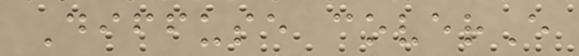Diffuse coverE
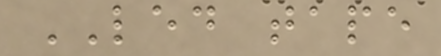LED tape
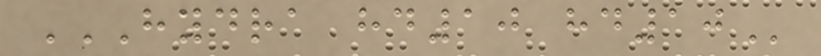HYDRA HD10 HD10
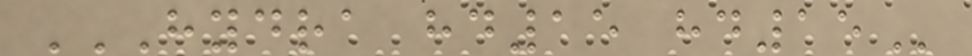HYDRA HD15 HD15
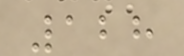128
